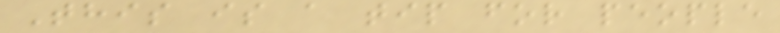This is a tip for people
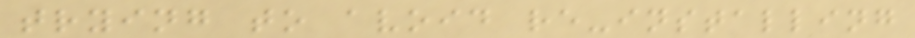trying to avoid re-installing
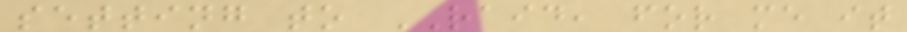setting to RAID, for me it
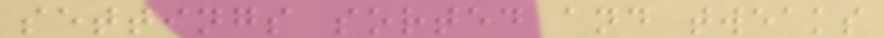settings sorted and tweaks
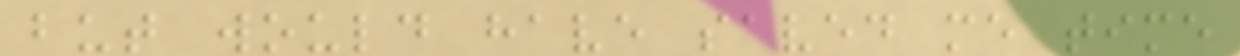but would have saved me time
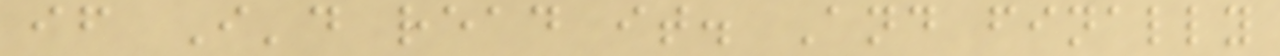if I'd read it. And finally
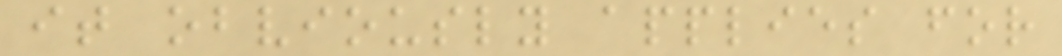it obviously applies for
